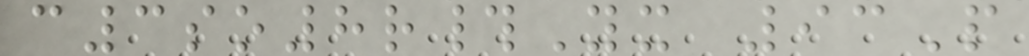c3so8r#Yx 93P
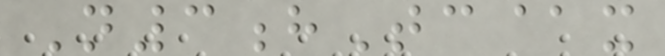N3hTc@x
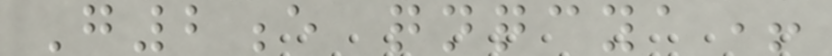G2e qnqcya+
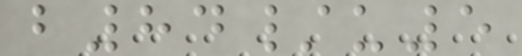b84/u5
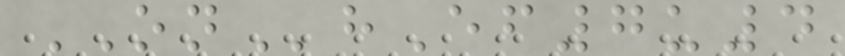ONhEf7u4
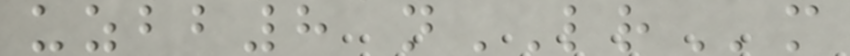uzbb8 nLRm
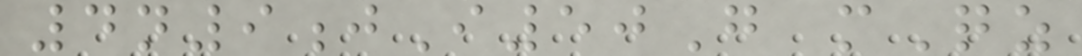4n9jI50G mQz
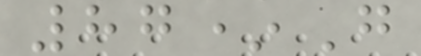87*G
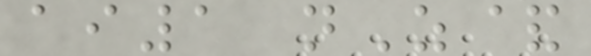ai1 nZ&
